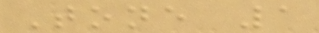Tone 1
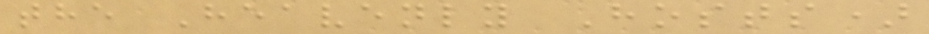the Heavenly Hosts)
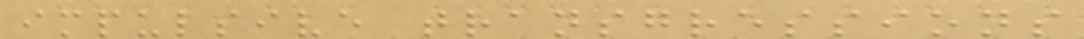impulsive transgressions
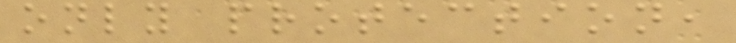only protection,
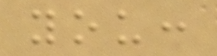you:
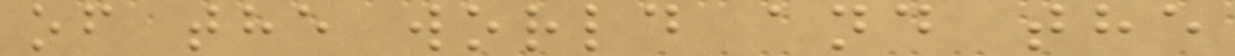of the world and the
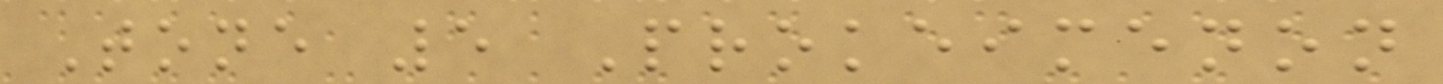Tone 5 Prokeimenon
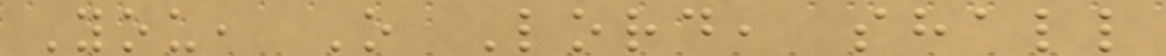You, O Lord, shall
